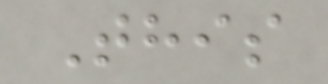This
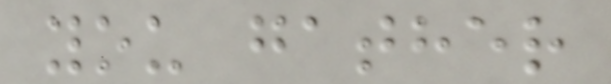you gather
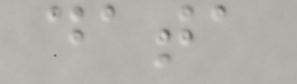data
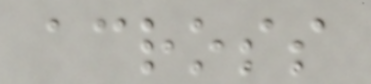across
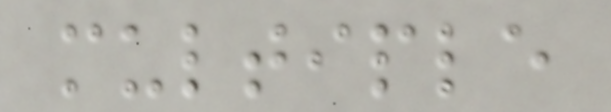multiple
